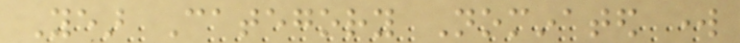Year Category Nominated work
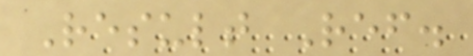Result Ref.
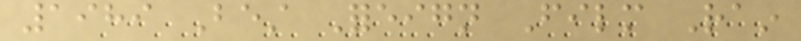1989 Best Foreign Film Rain
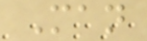Man
